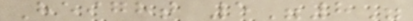Height 5"8"
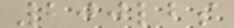200lbs
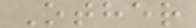Other
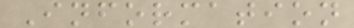Information
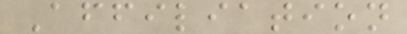Affiliation
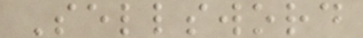Sellsword
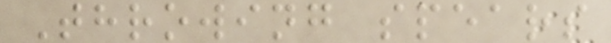Throwing spears
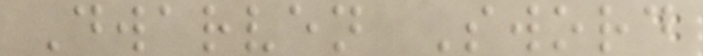Dwarven Sword
